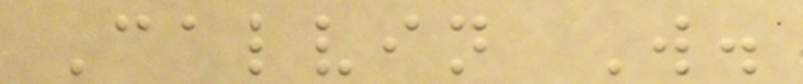Calvin W.
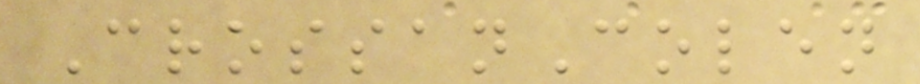CrossanColen
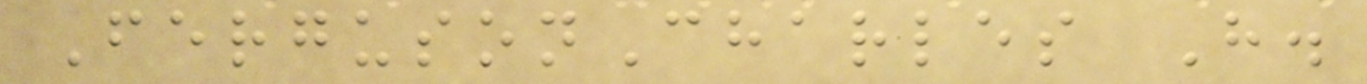FergusonCharles H.
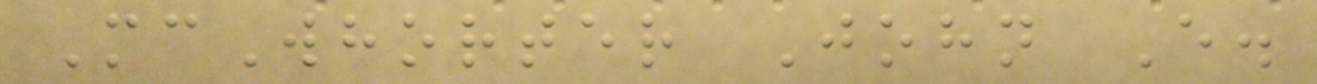McWhorter John E.
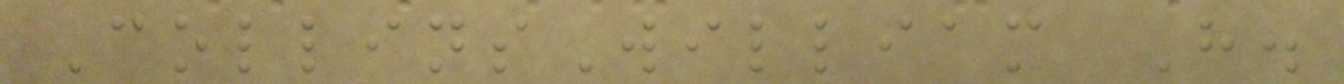CollinsWilliam H.
